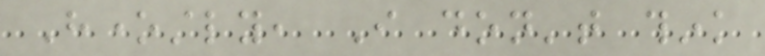Honestly, I don't think
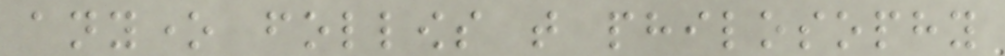anyone follows that philosophy
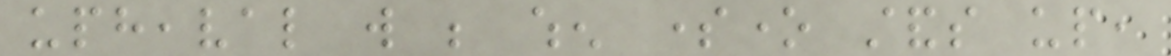upheaval will be when someone stands up,
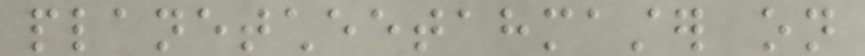planetcheetahmaster on
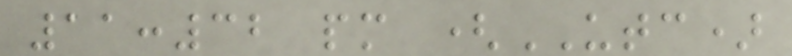11:32 pm (UTC)
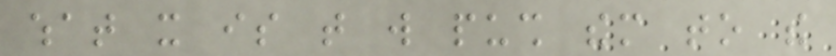what it is that will push them to the
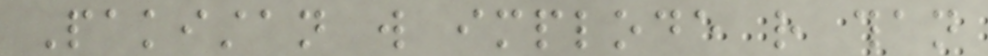Pakistan will implode rather than
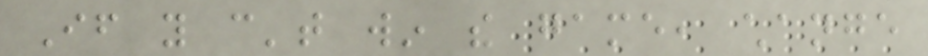If you can't win the game, change
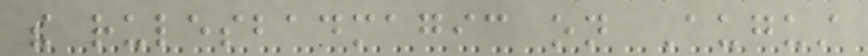the rulesbadmagic on August
